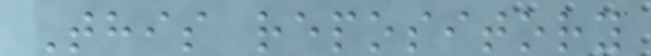This repository
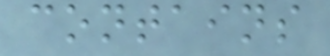contains
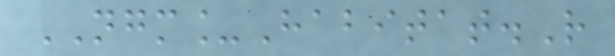NGM_Habitat.R
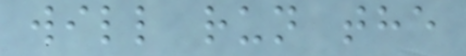will run the
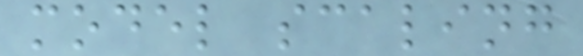model scaling
